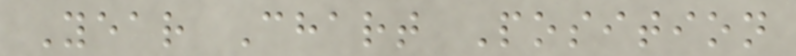Year Chart Position
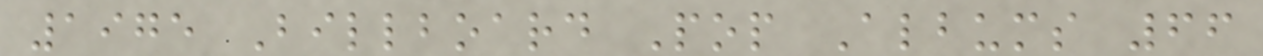1975 Billboard Pop Albums 66
